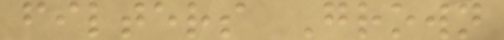filters Grown
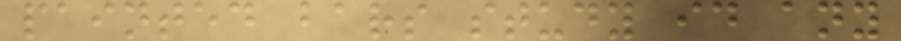painted bars study id any
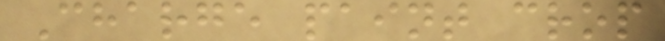Charge paint crop
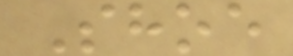Shoe
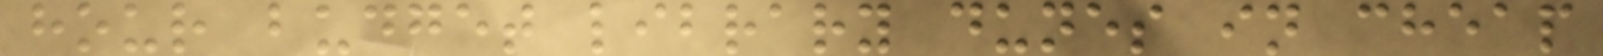hour budget library dunes in cheap
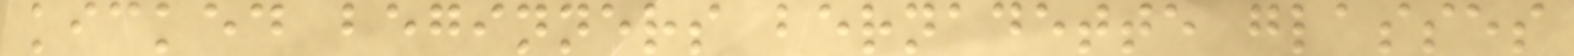kicked beginners bernadette glasses
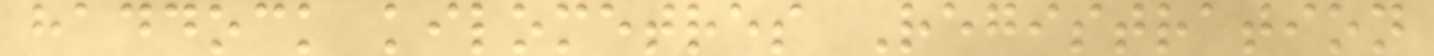haddock kilometres Registration
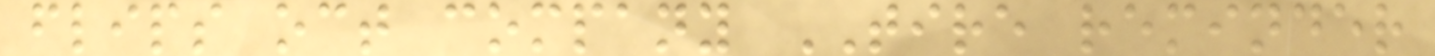flips oct company TIRE reminder
